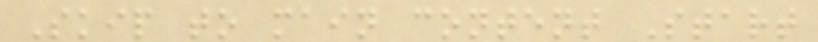Skip to main content Start
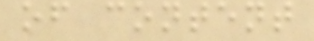of content
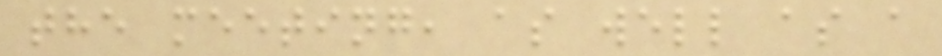the meeting, as well as a
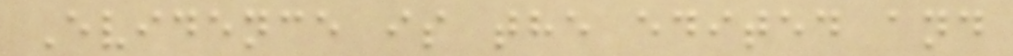Evidence is the edited and
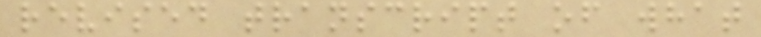revised transcript of what
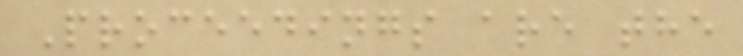Proceedings are the
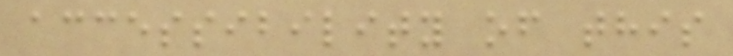accessibility of this
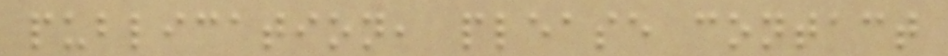publication, please contact
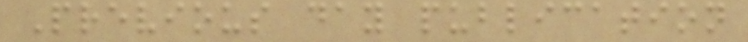Previous day publication
